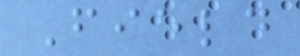Field
